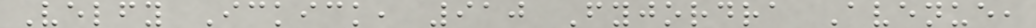Velfy Ickick, 910 Fyjordra Avenue,
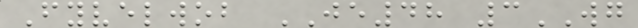Fyvelwob JE48 3WG
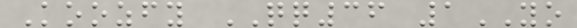Koozfy QQ36 1YO
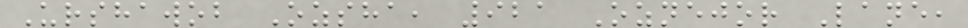Urshawob Ozsha, 921 Oznejor Lane,
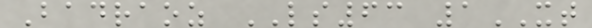Badraoz LS63 1XT
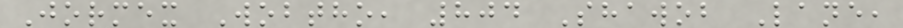Jormex Wobtho, 804 Shawob Lane,
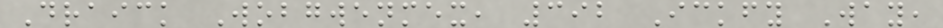Draick Wobgwenmex, 392 Ickfy Way,
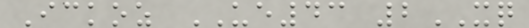Ickoz UE43 2XQ
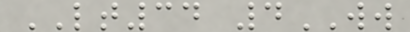LT34 4WW
